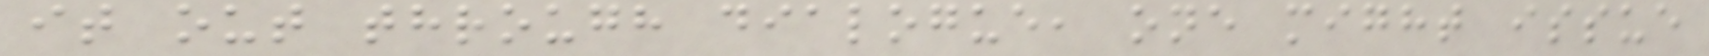it out through dialogue, one might issue
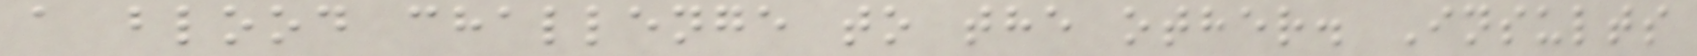a blood challenge to the other. Insults
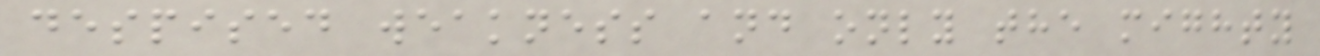despised weakness and only the mighty
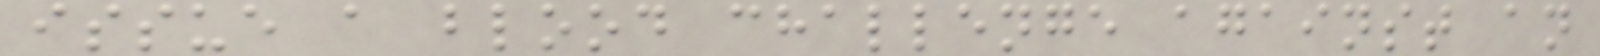issue a blood challenge against an
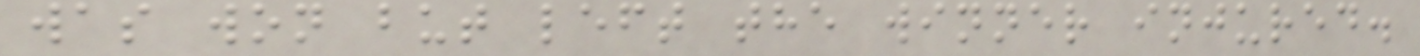was won but left the winner injured.
